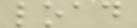load
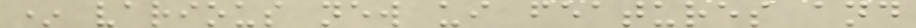* various new ui features and
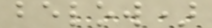below)
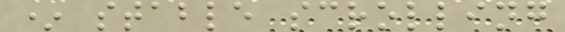* stable scrolling
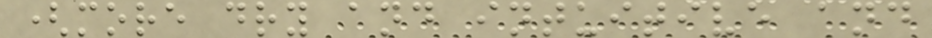(more dry and intuitive and
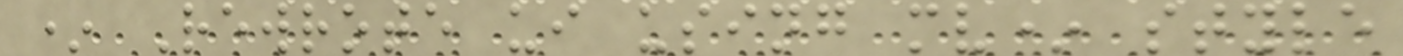* Rewrote ui using mv* style
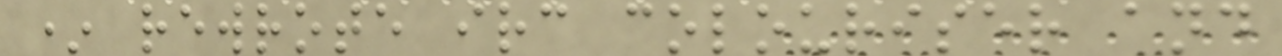* rewrote irc colouriser and
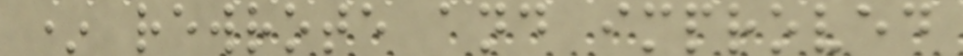* rewrote and improved
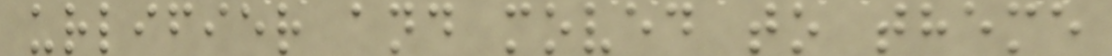urlifier and moved to theme
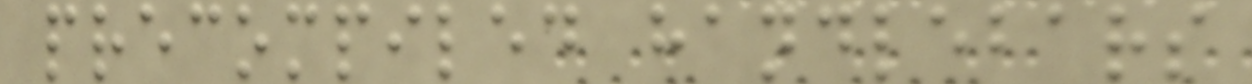precompiled handlebars
